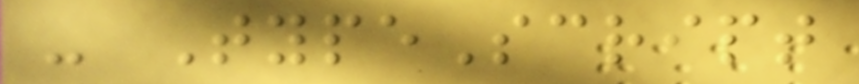- TypeScript
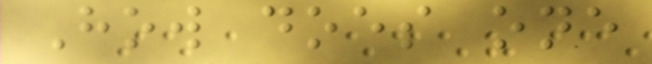How does one
